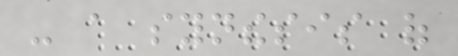- a synthesis of
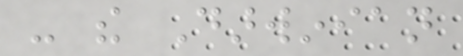- the Darwinian
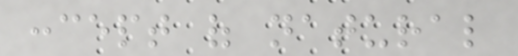concept of natural
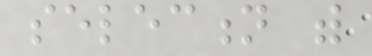selection with
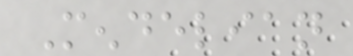Mendelian
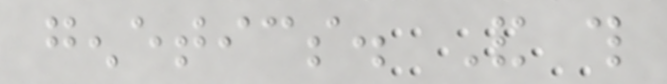genetics. And this
